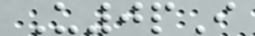U0pI
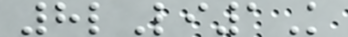8lLi1K
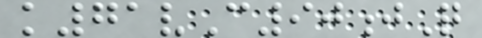k71vC90jQ
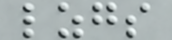lzgs
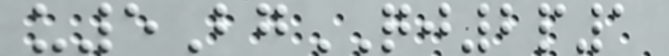u5BgQJ2p1
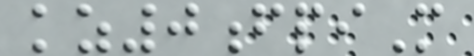kz0fpiM
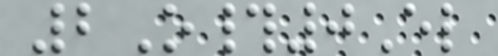2O#0El
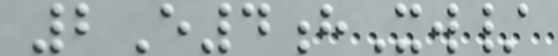2E4hXw/
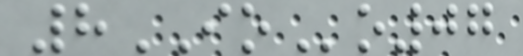8IOo07
